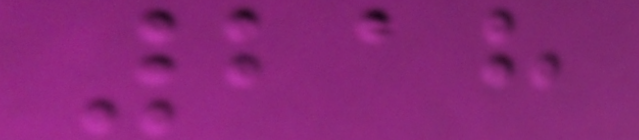218
